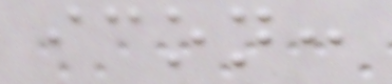icon:
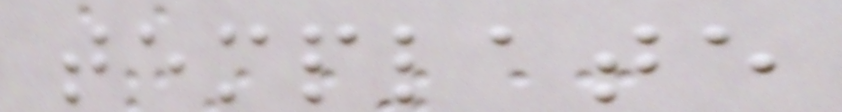template
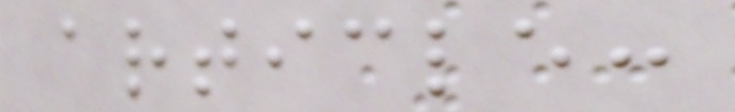article:
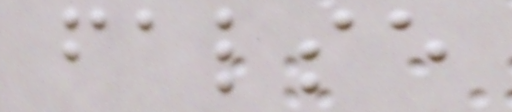false
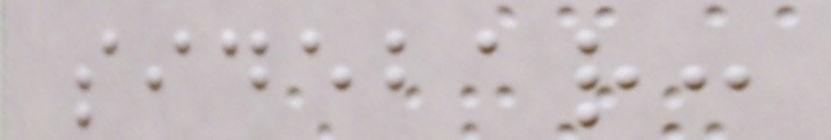sidebar:
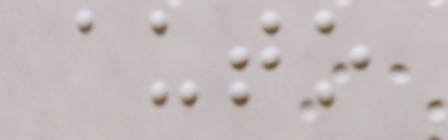auto
